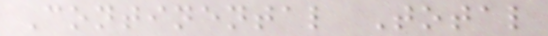Continental Total
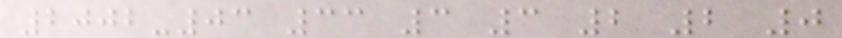2002-03 33 3 3 2 2 0
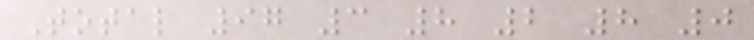Total 97 3 8 2 8 0
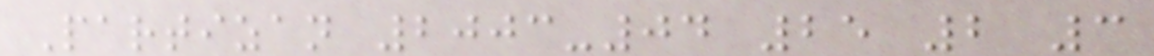Partizan 2003-04 25 2 3
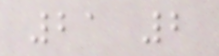21 2
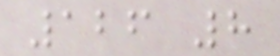126 8
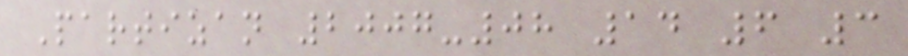Partizan 2007-08 14 6 3
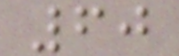60
